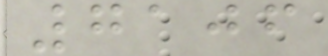7106
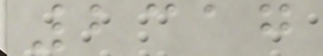2317
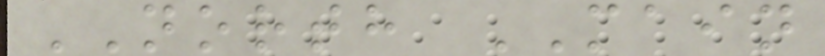NORTH MAIN
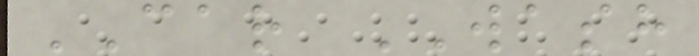CAR WASH
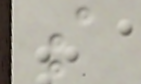s
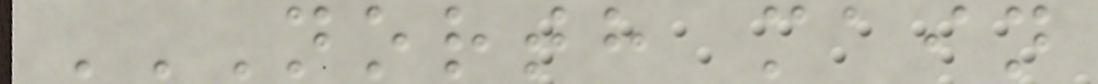NORTH MAIN
